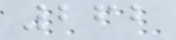262
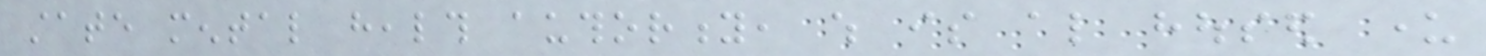state mental health authority, which is also housed under
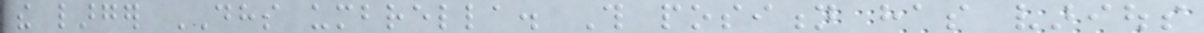the larger DHS umbrella. This position has various
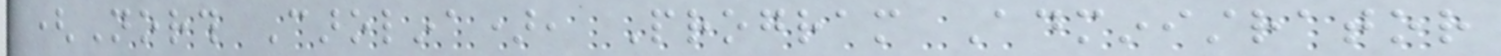(North Carolina), Program Administrator
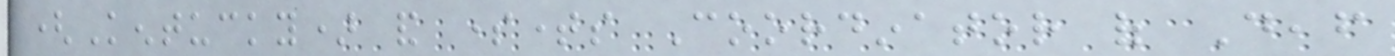(Kentucky) and sometimes Coordinator of Deaf
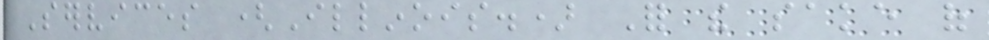Services (Illinois.) For the sake of
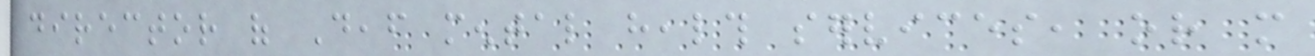director of Deaf mental health services, or more
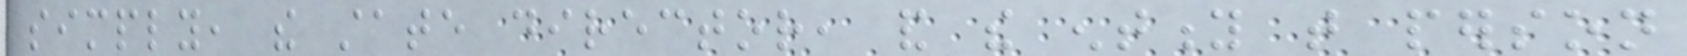simply, the state director, and the entity that person
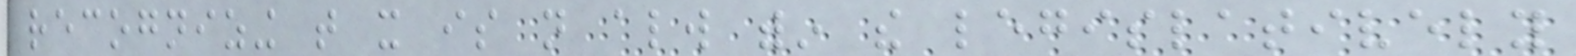recognizing that it is not always within the legislatively
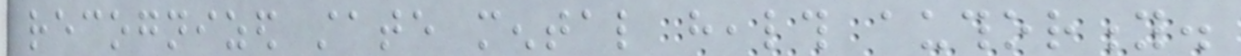recognized state mental health authority.
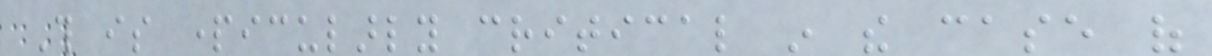This is particularly critical in the case of
